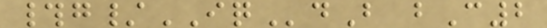#g/IQdB bC2
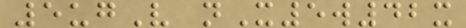5ugV nX5w42x
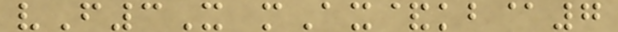vF3X mAx&kb@7
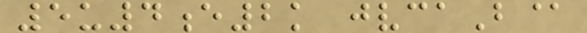5u4e2k jvcaB@
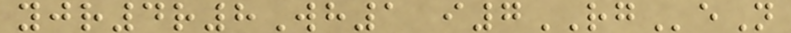yjr4r8Wh1 i7RGeN
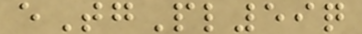eTgPl59q
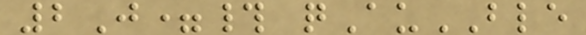2J=# qAuBLE
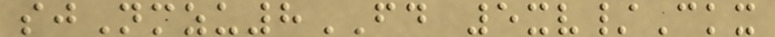sjNmzu8FD 5xv/Ckx
